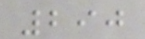290
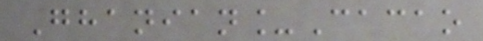Ghanian_Cacao
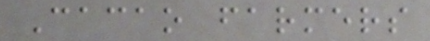Cacao farmers
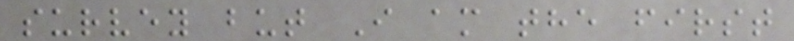survey but I am the first
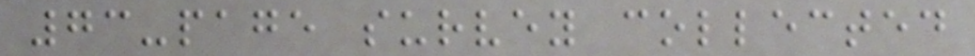73-page survey collected
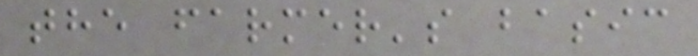the farmer's basic
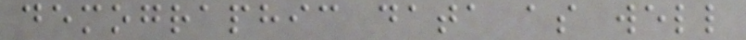demographic data as well
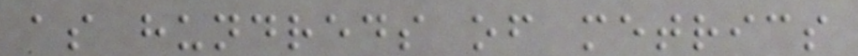as hundreds of metrics
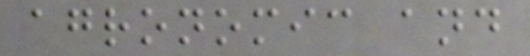agronomic and
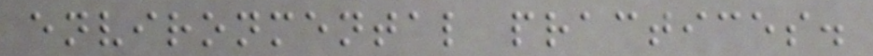environmental practices.
